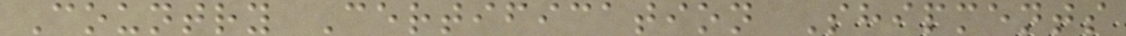Country Certification Shipments
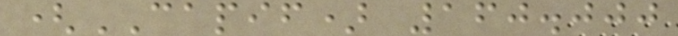(CAPIF) 160.000
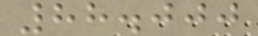88.000
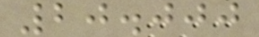20.000
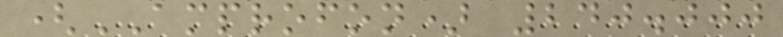(AMPROFON) 240.000
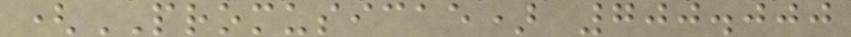(PROMUSICAE) 700.000
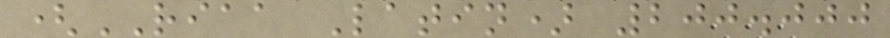(RIAA Latin) 200.000
